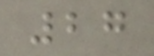27
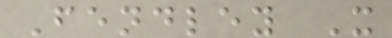Fendley X
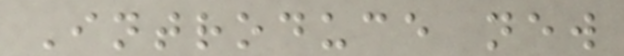Introduce new
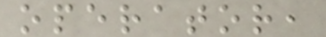operator,
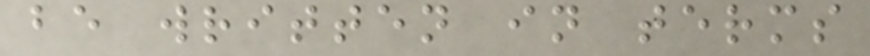be written in terms
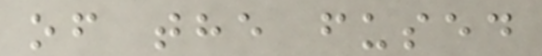of the fused
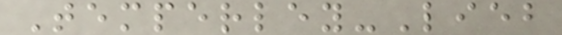Temperley-Lieb
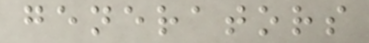generators
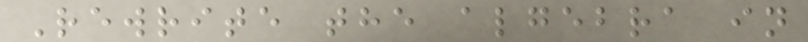Rewrite the algebra in
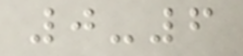0-6
